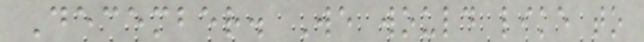December. We would like to
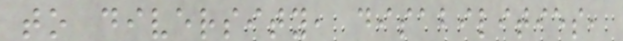to diversity, disabilities,
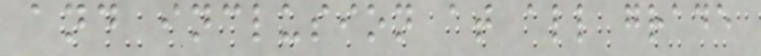and inclusion at all grade
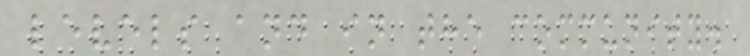levels and in the community.
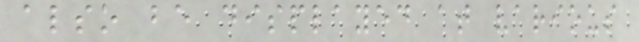also be displayed at various
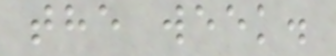the week.
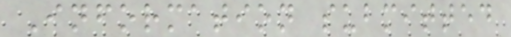Information submitted
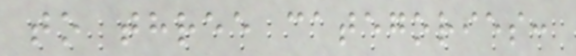to three categories:
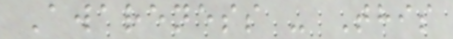Awareness - This
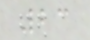23
